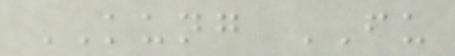KUNG FU
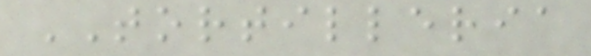TORTILLERIA
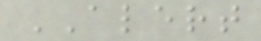ALERT
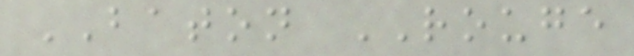BATON ROUGE
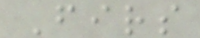Firs
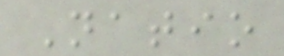Natio
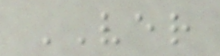VER
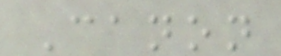Canon
